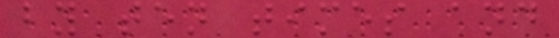by ten times and
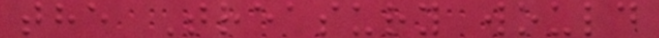the Treasury would
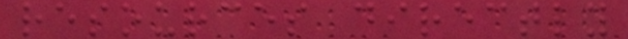resources directly
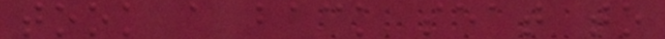took a back seat to
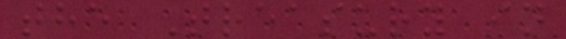the Treasury in
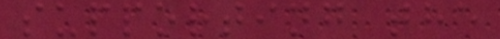supporting the
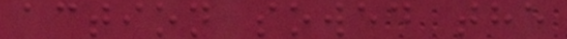action sowed the
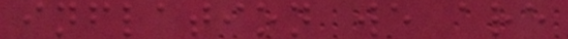inflation we are
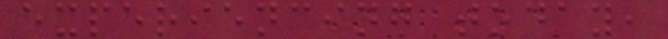experiencing today,
